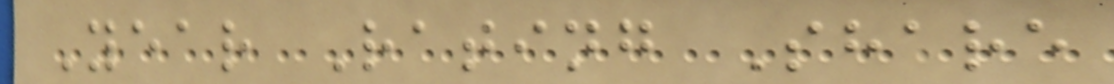Year Rating Share
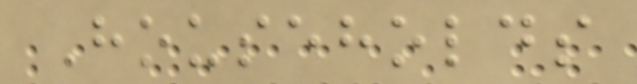Households
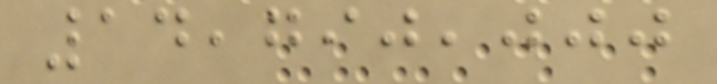14,790,000
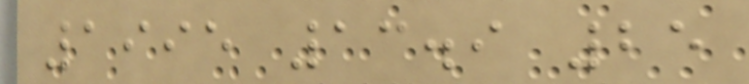1995 13.9 25
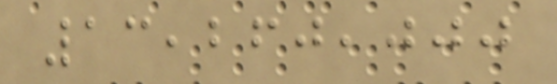13,260,000
